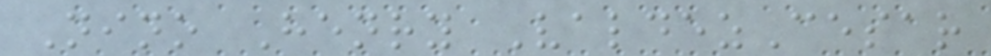Nino Henry ValdezCesar
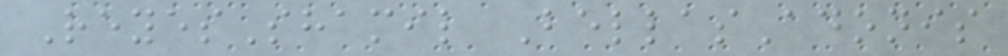ReyesShamil BellasAdonis
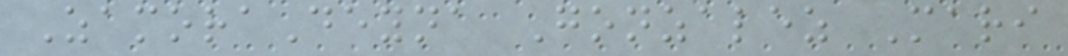ZamoraDeyna Gonzalez Mari
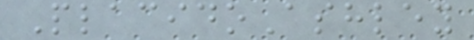PlacidoAshley
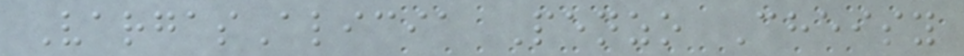VargasAlicia Penzo Cheisy
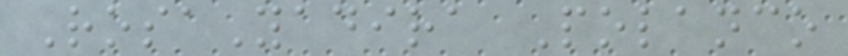RosaYadira Polanco
